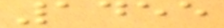1455
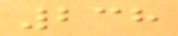238
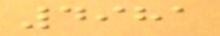4981
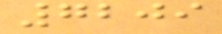7209
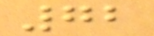72
